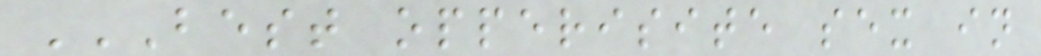BEST OPPERISITE SEX IN
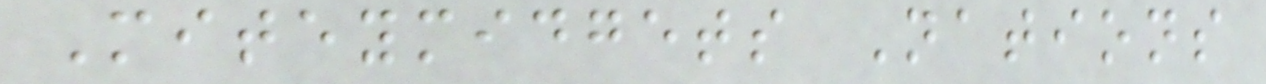Miteymidgets Nations
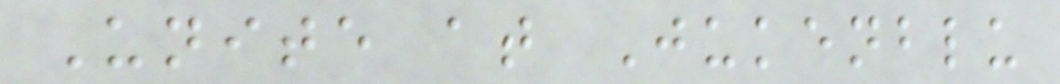Unite at Jukenblu
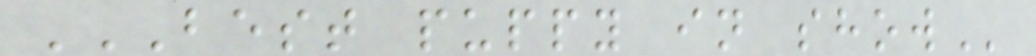BEST PUPPY IN SHOW
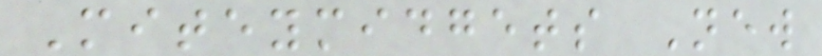Miteymidgets New
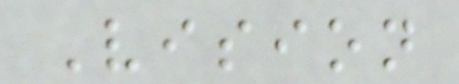Vision
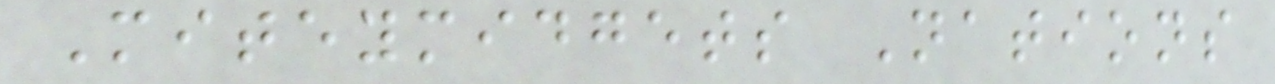Miteymidgets Nations
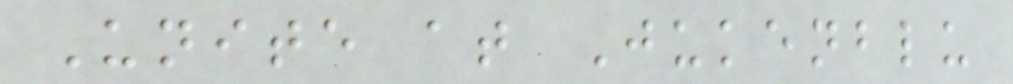Unite at Jukenblu
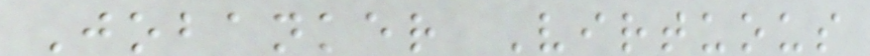Jobanker Virtuous
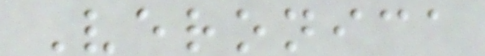Veronica
